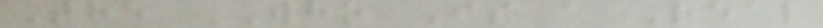The WHO Is a Real
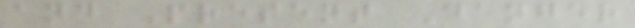and Present Danger
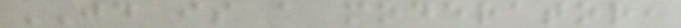JD is a moderator,
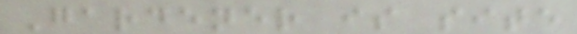Gardener is site
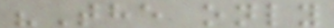"The only
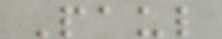Paul
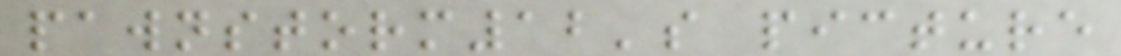pawnstorm12's picture
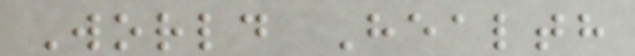World Health
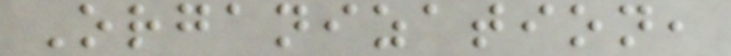Organization,
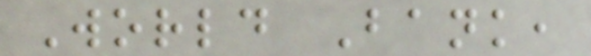World Bank,
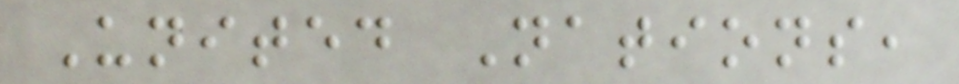United Nations,
